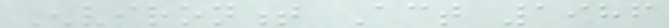Environment Act 1986
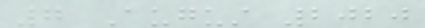7 August 2020
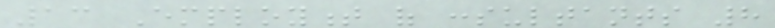13 Employment of consultants 8
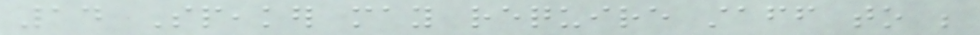14 Speaker may require staff to be
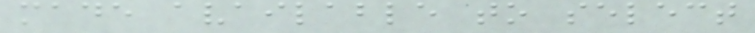made available to select
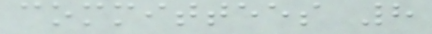committees 8
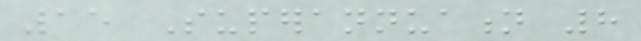15 Superannuation 8
